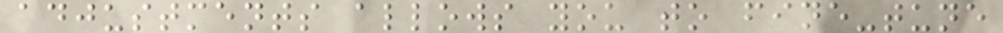adjustments allows you to fine-tune
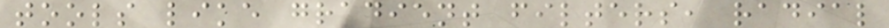tools like gradient filters, radial
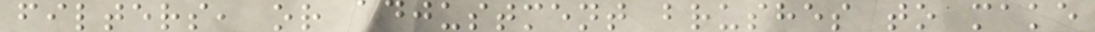filters, or adjustment brushes to make
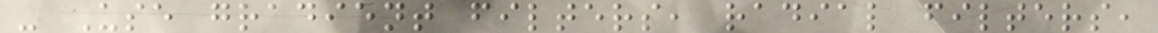- Use gradient filters, radial filters,
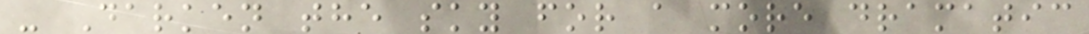- Darken the sky for a more dramatic
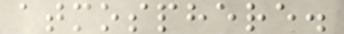atmosphere.
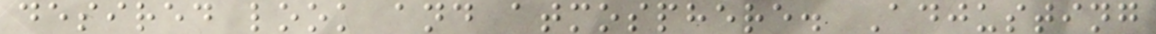desired look and atmosphere. Adjusting
